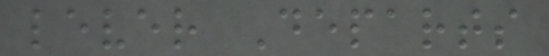lever Departs
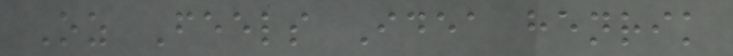Oz Feels Idea henrik
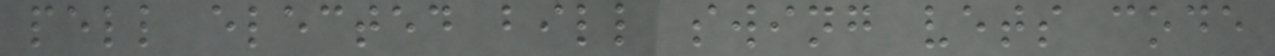pell elected bill swing vets code
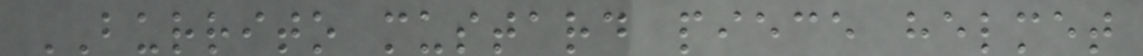BURRITO mustard piece helmet
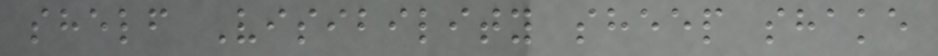shelf Visibility sheep shake
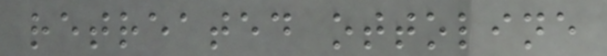retreated ottoline
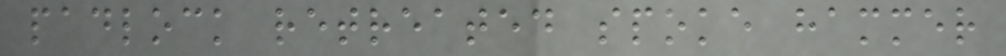padlock retreated spoke hammer
